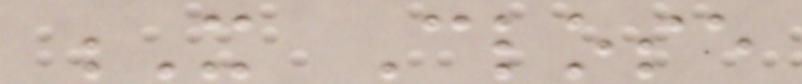X Close
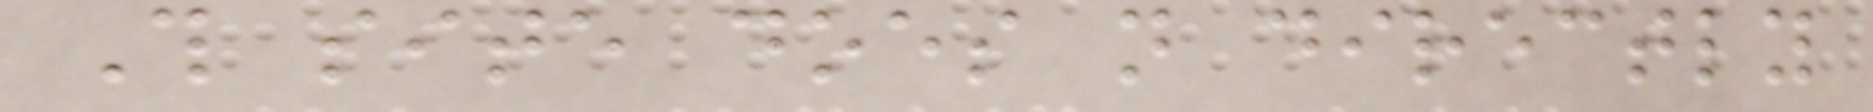This site does not directly
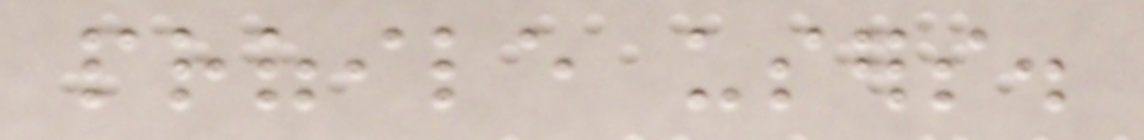profile users.
